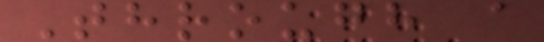Through a
